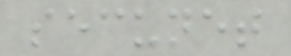secunet
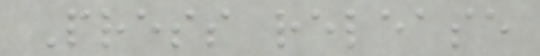Press release
